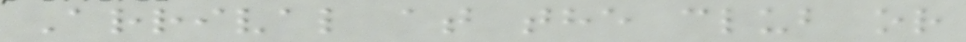Arrival at the club or
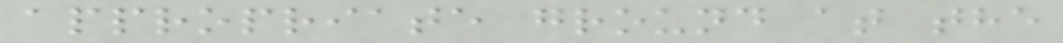appropriate ground at the
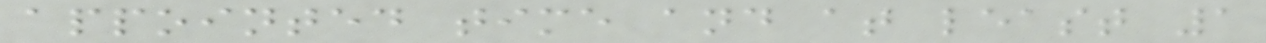appointed time and at least 1
